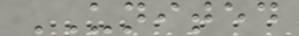UNITED
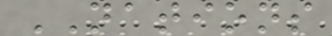NATIONS
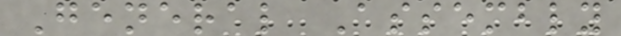General Assembly
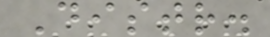Distr.
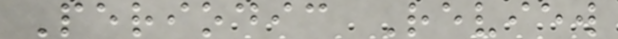Periodic Review
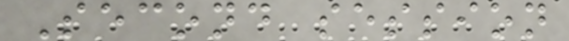Second session
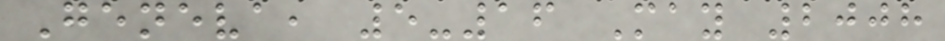Geneva, 5-16 May 2008
